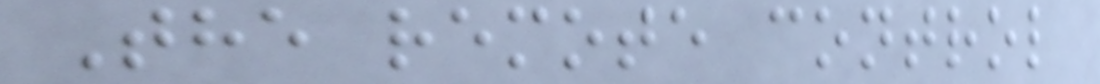The remote control
